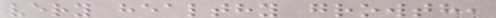very healthy growth,
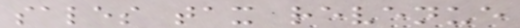sales tax revenue
